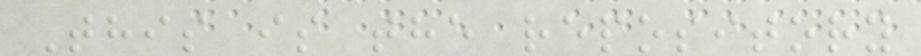This is the repository
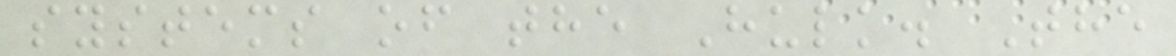systems of the Hulk. The
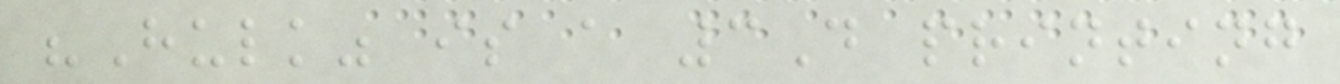"Hulk" is a 3D printing
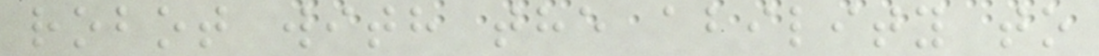robot with the ability to
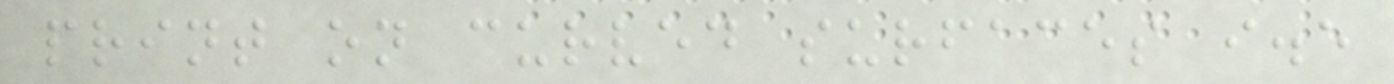print on curved surfaces i.e
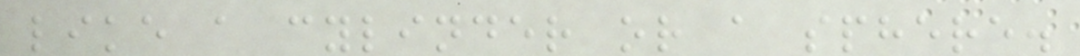like a cylinder or a sphere.
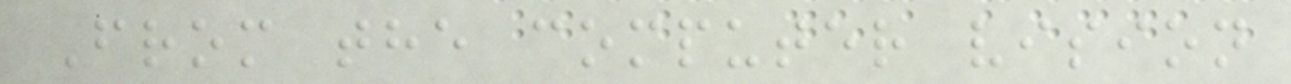From the computer vision
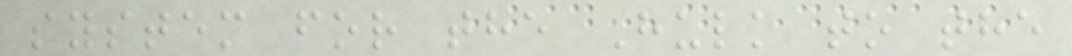system for the Hulk to the
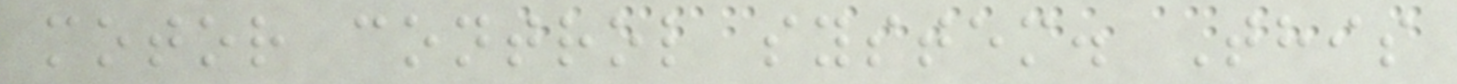motor control system. This
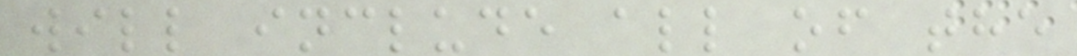will include all of the
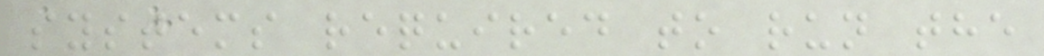systems required to run the
